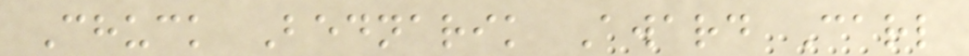Chuck Bednarik Award Carl
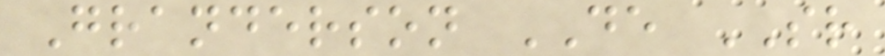Granderson DE SR
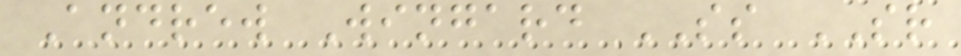Andrew Wingard SS SR
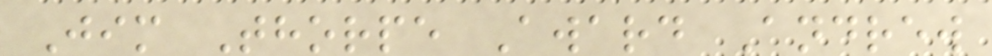Jim Thorpe Award Andrew
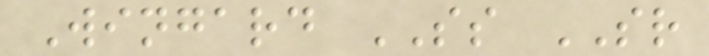Wingard SS SR
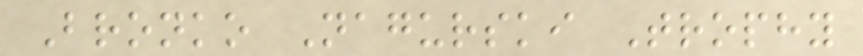Bronko Nagurski Trophy
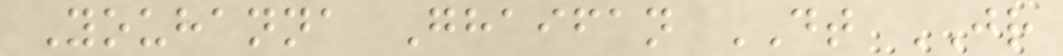Youhanna Ghaifan DT JR
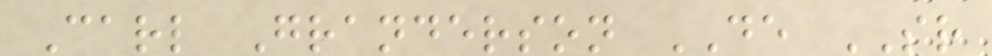Carl Granderson DE SR
